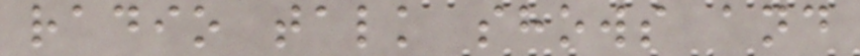radio talk shows and
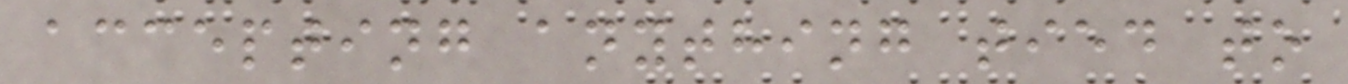accepting anything tied to
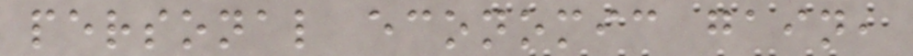personal economic gain,
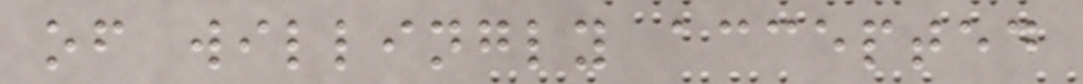of willingly accepted
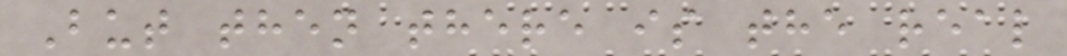But then there is the real
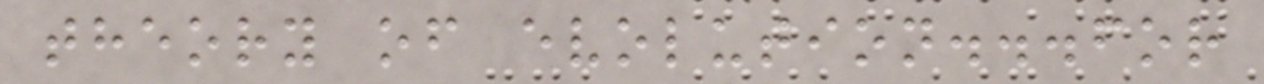theory of evolution...for
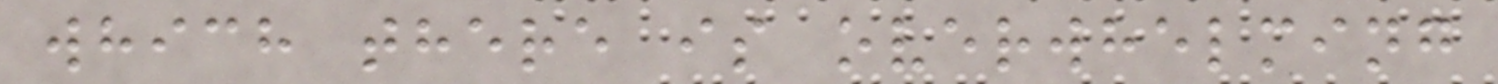which there is overwhelming
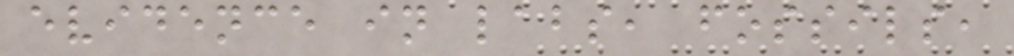evidence in labs, fossils,
